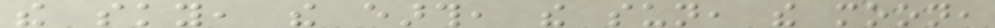the sky, the earth, the sun, the moon,
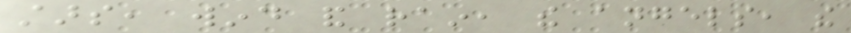stars, wind and rain, the angels, the
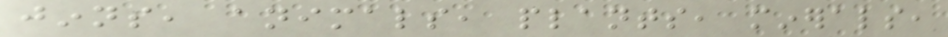jinns, animals, plants, minerals,
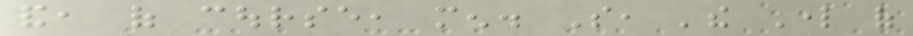and, of course, men. So, 'the Lord of
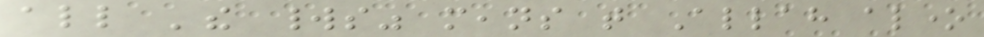all 'the worlds" means that Allah alone
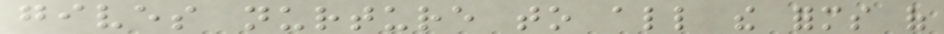gives nurture to all the forms of
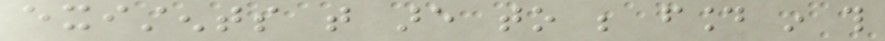existents that are to be found in this
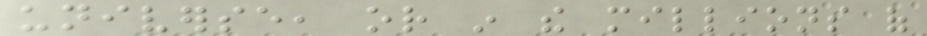universe, or in the millions of
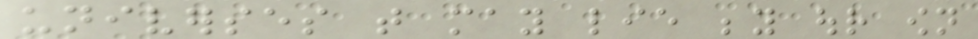universes that may lie beyond our own
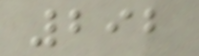292
